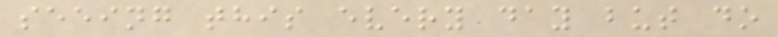seeing this every day but do
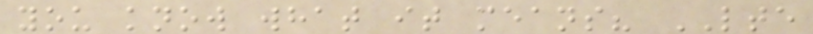you know what it means? LTE
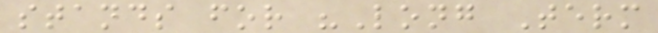stands for "Long Term
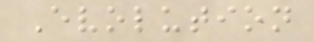Evolution
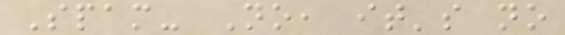Spam- No, it's no
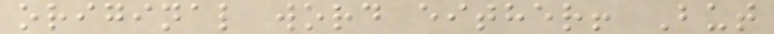original word either! But
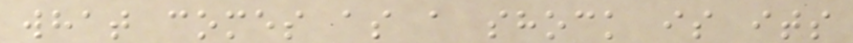what comes as a shock is its
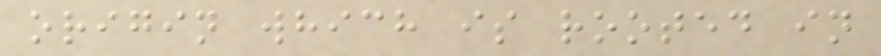origin which is rooted in
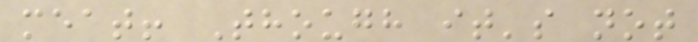meat! Though it's not
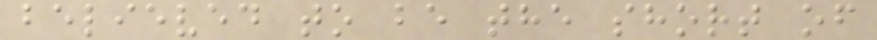believed to be the short of
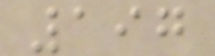197
